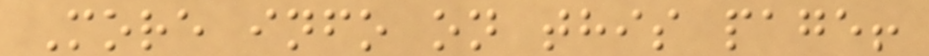More info on this page!
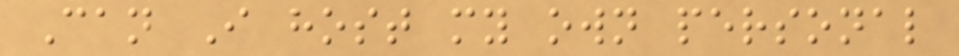Can I host my own personal
